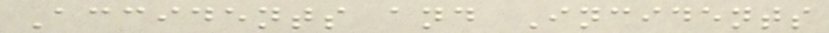Accidents and Incidents
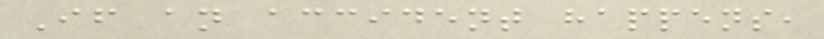If an accident happens,
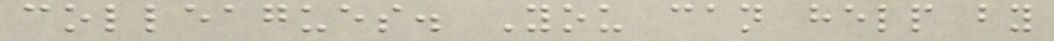colleagues. You can help by
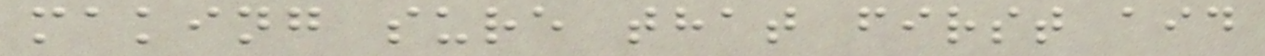making sure that first aid
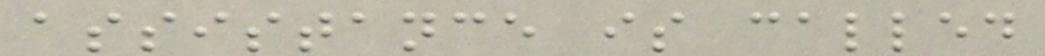assistance is called
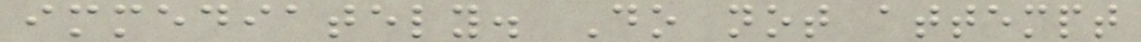immediately. Do not attempt
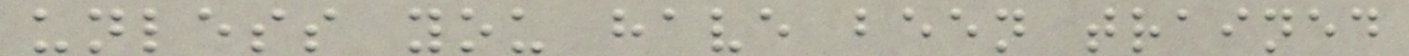unless you have been trained
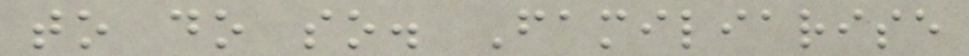to do so. Familiarise
